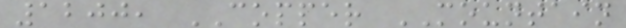1200, COPPER MOUNTAIN
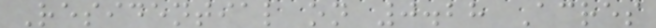Residential on 0.28 Acres
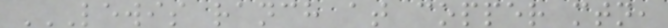LEWIS RANCH AT COPPER MTN,
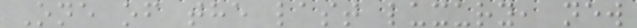One of the last luxury, new
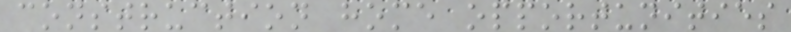construction home opportunities
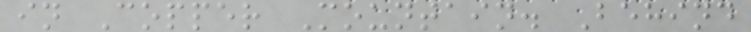in Copper Mountain. Behind
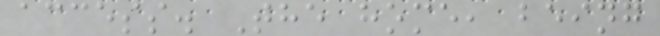access. The home, being
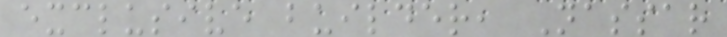exclusive builder, Nassar
